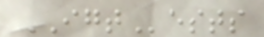IGTests
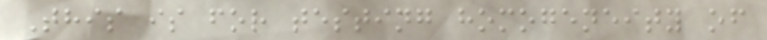This is for testing homogeneity of
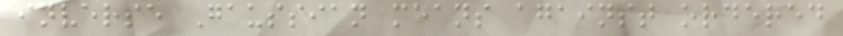inverse Gaussian means against ordered
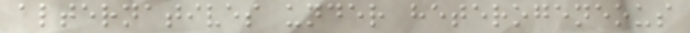alternatives under heterogeneous
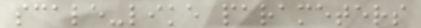scale-like parameters
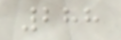288
